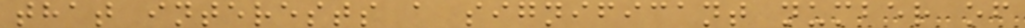that interests a significant number of
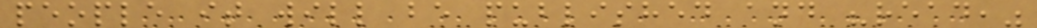people it will be published and "read,"
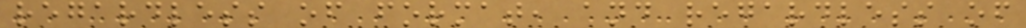regardless of format, and regardless of
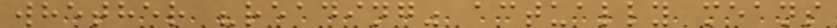whether "reading" actually means
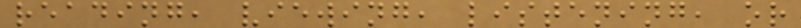reading, viewing, listening, or
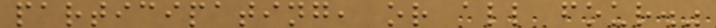participating, or all four."
